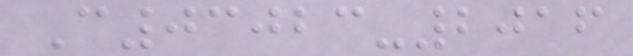C03023-2016
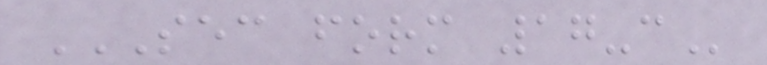SEC FORM 17-C
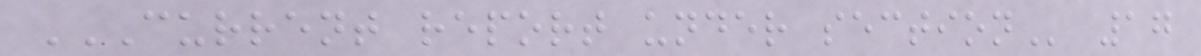CURRENT REPORT UNDER SECTION 17
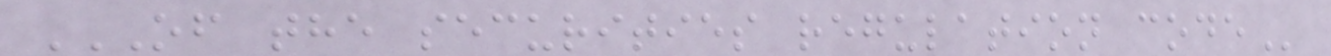OF THE SECURITIES REGULATION CODE
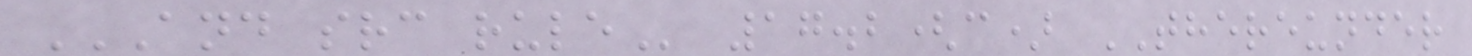AND SRC RULE 17.2(c) THEREUNDER
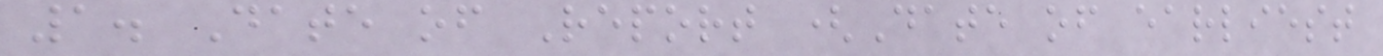1. Date of Report (Date of earliest
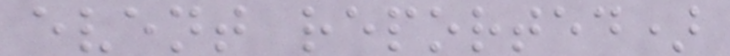event reported)
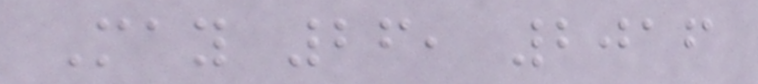May 26, 2016
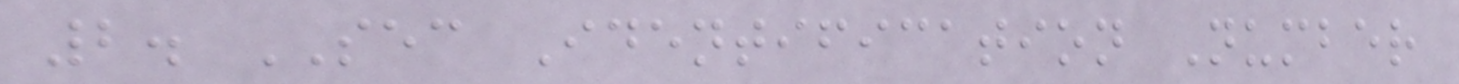2. SEC Identification Number
